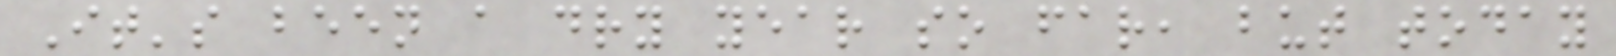It's been a dry year so far, but today
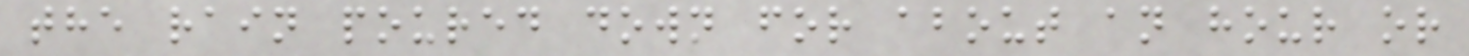the rain poured down for about an hour or
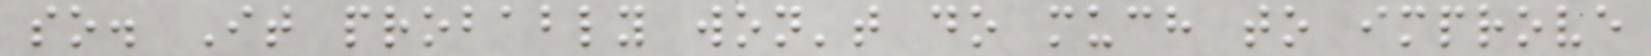so. It probably won't do much to improve
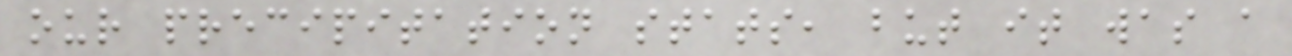our precipitation stats, but it was a
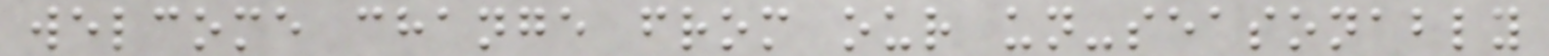welcome change from our un-seasonably
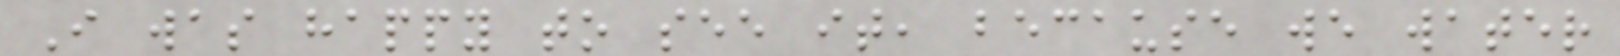I was happy to see it, because we water
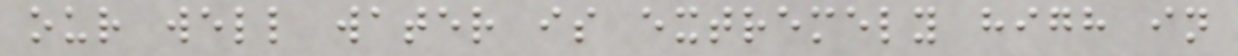our well water is extremely high in
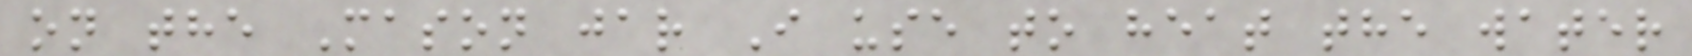on the Mason jar I use to heat the water
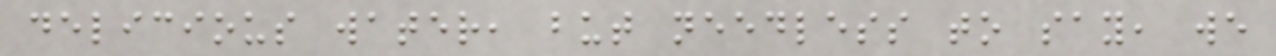delicious water, but needless to say, we
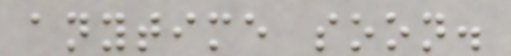anytime soon.
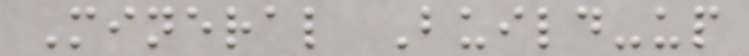Mineral Build-up
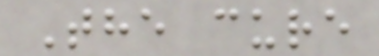The cure
